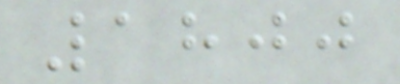1800
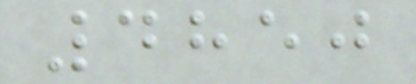4850
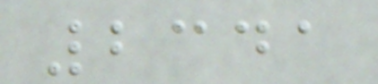2341
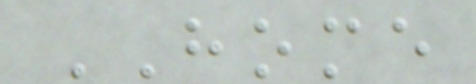HOME
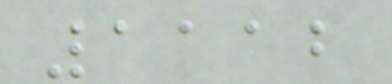1112
